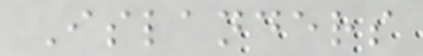Islanders
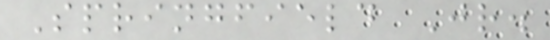Springfield Jr.
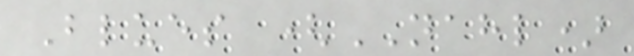Blues (NAHL)
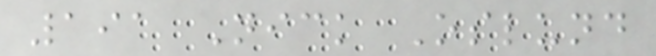191 Nick Oslund
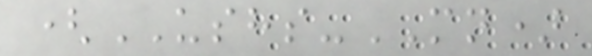(USHS-MN)
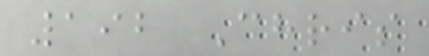192 Chris
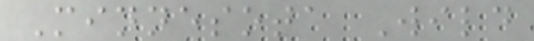Minnesota Wild
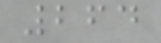264
